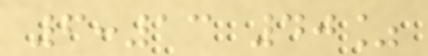6:13 40%
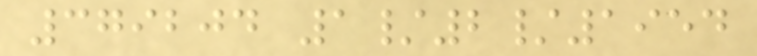379204 1/2/1954
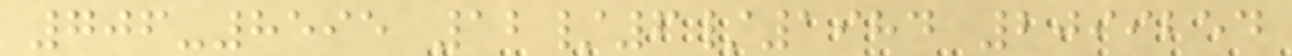706-8595 12/6/1984 2099254
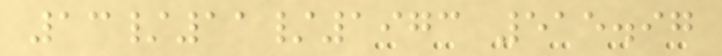13/11/1973 515.97
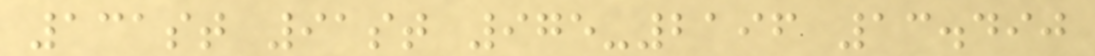131st 91st 975-2196 13.490
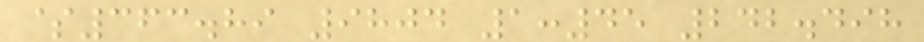$363.89 9804 1:45 242.498
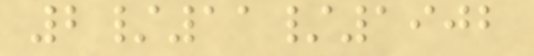2/11/1902
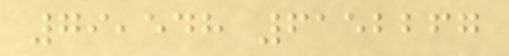79,548 6152267
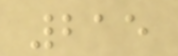215
